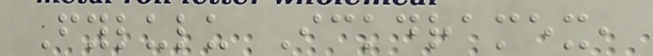Fylulu Ickdramex,
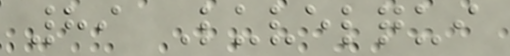89 Luvelqui
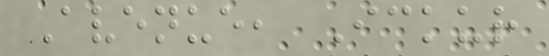Avenue, Ickur
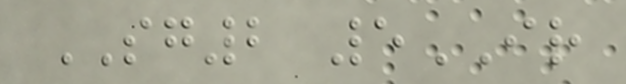SG2 5IR
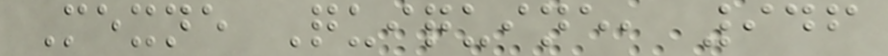Mexne Quiquine, 946
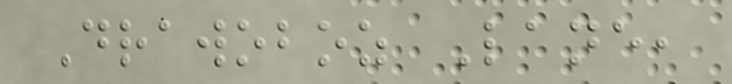Drawoboz Lane,
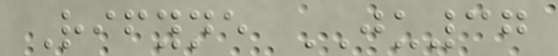Rifyne JU37
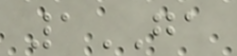1GA
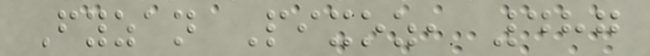Fyzan Pixoz, 487
